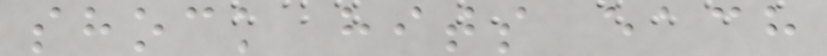shock hits each
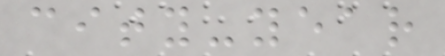city-year
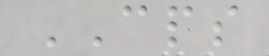CPS
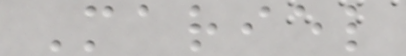Mariel
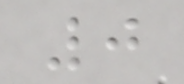0
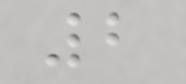2
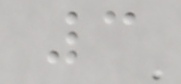3
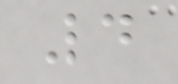4
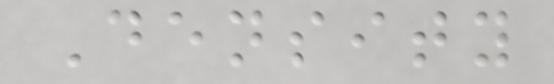Density
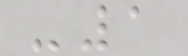-1
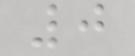0
